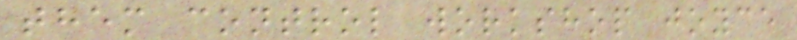them control workshop joyce
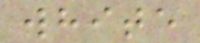white
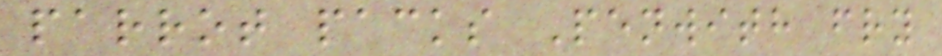parrot packs Penwith fry
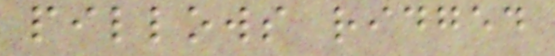pillows ridged
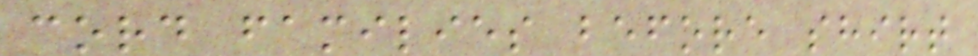cord families before shirt
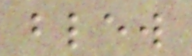blew
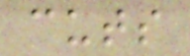cuts
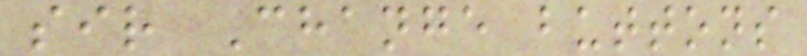sir Change buttons
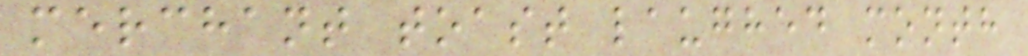merchant toast laughed month
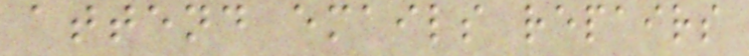attend emails repairs
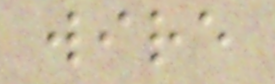wire
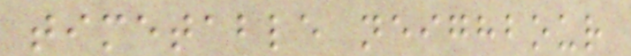timetable neighbour
